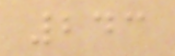243
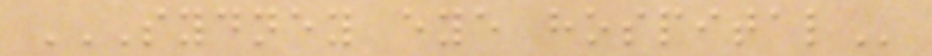SYDNEY EYE HOSPITAL
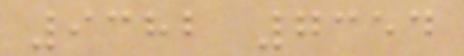9382 7354
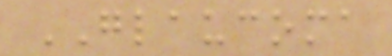GLAUCOMA
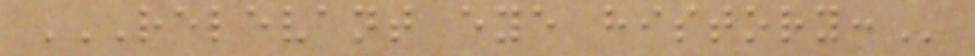RELEVANT EYE HISTORY:
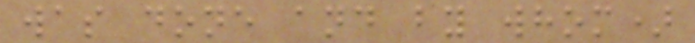was done and by whom)
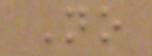No
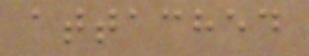attached
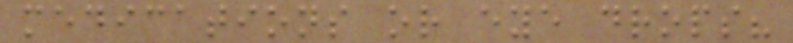medications or eye drops?
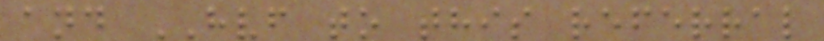and HVF to this referral
